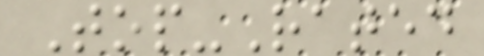Top-Rated
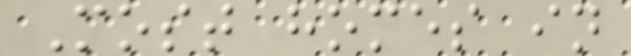Most homes in
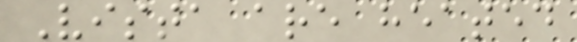Vista are heated
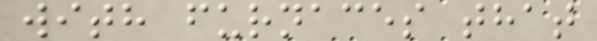with furnaces that
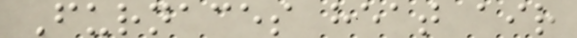Furnaces heat air
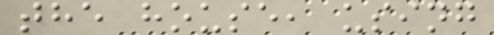the house, using
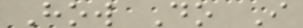How Do I
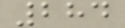284
